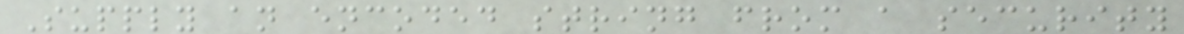Supply an encoded string from a security
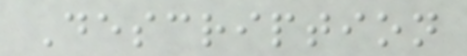Description
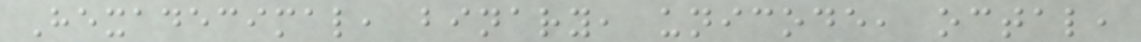Hexadecimal, binary, unicode, octal,
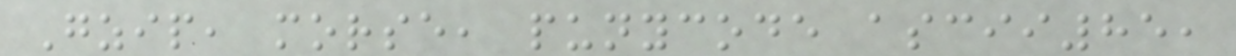Gzip, morse, punycode ascii85,
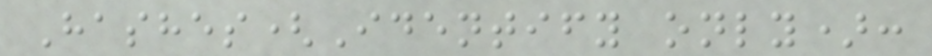Hashes(Identify only):
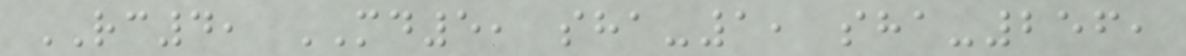RC4, MD5, sha-1, sha-256,
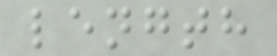length
